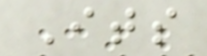Its
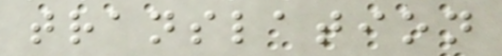translation
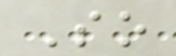So
